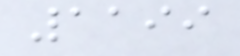1199
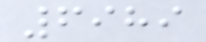6989
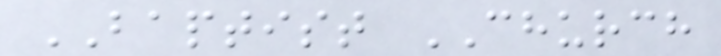BAPTIST CHURCH
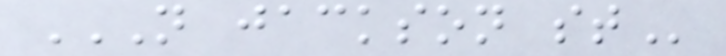N JACKSON ST
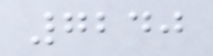7240
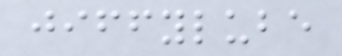jiffylube
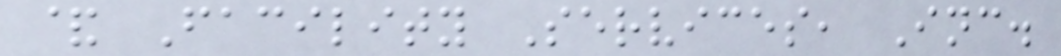& Facility Services, Inc.
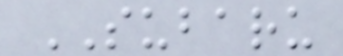SUBARU
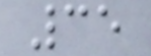35
